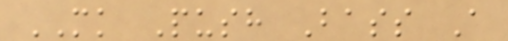MK Push Bass A
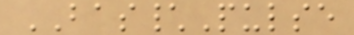BAS\Pulse
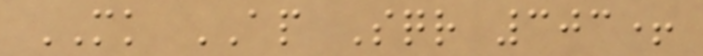MK AP Sqr 303+
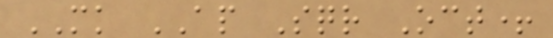MK AP Sqr Oct+
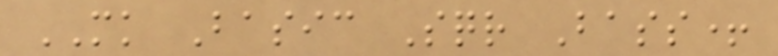MK Basic Sqr Bass+
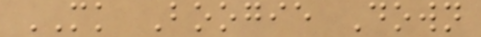MK Boogie Down
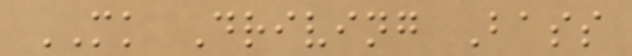MK Driving Bass
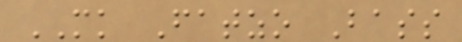MK Fatzo Bass
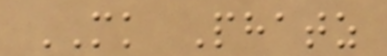MK Phatz
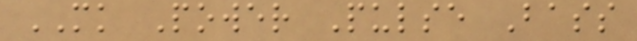MK Power Pulse Bass
